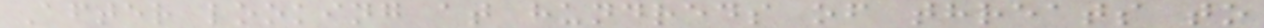After looking at hundreds of threats to
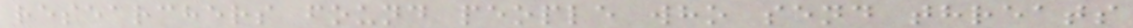researchers found people who send threats
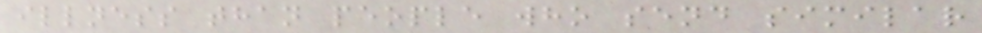illness than people who send similar
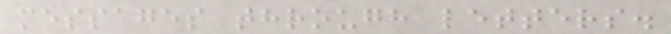messages through letters.
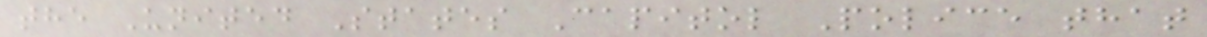the United States Capitol Police that
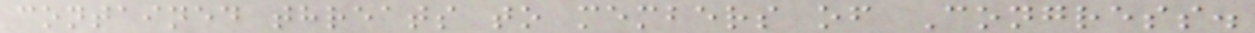contained threats to members of Congress.
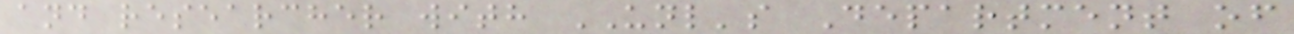and researcher with UNL's Department of
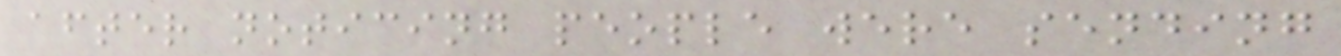after noticing people were sending
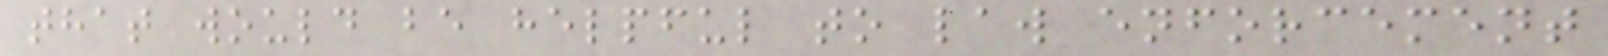that would be helpful to law enforcement
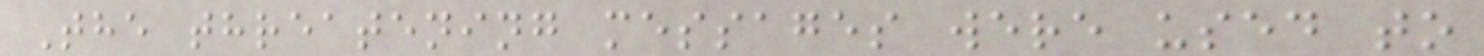The threatening messages were used to
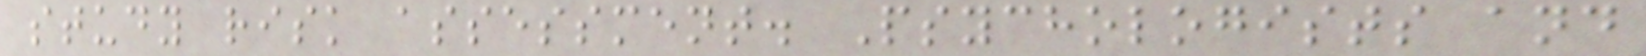study risk assessment. Psychologists and
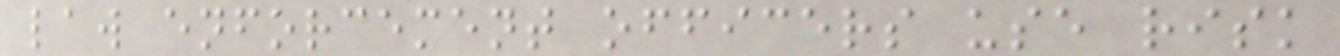law enforcement officers use risk
